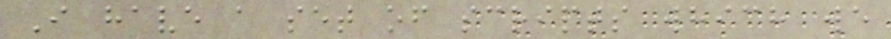I have a set of scripts which we
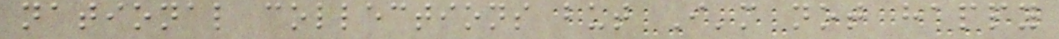national collections but I'm not happy
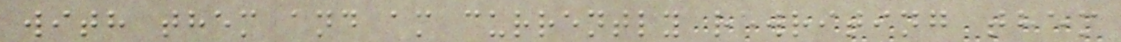with them and am currently rewriting them
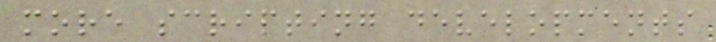more scripting developments
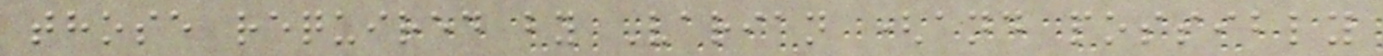those required by Varian (and possibly
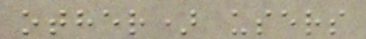other) users
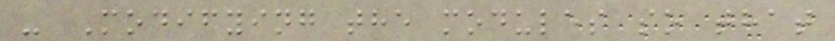- Modifying the modules so that
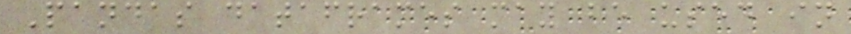Pandas dataframes may be used in
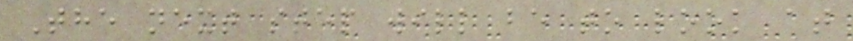The next step will be to look at
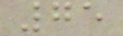75
